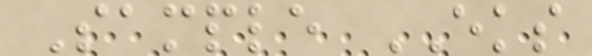Sample EKS
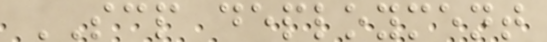SCP deployment
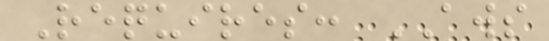Requires: AWS
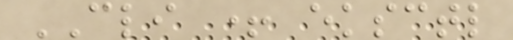CLI + eksctl
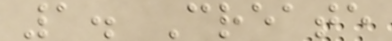1. Create
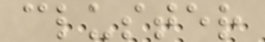cluster
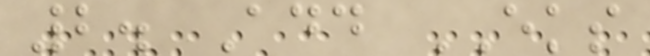2. Add EKS
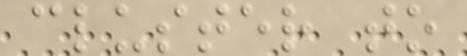cluster to
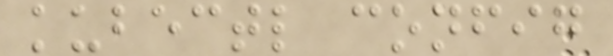kubectl config
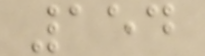154
